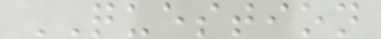QUESTION
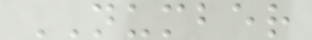NUMBER
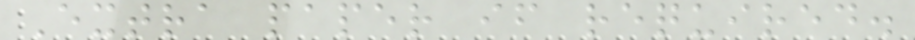Extra paper if required.
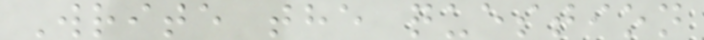Write the question
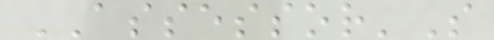ASSESSOR'S
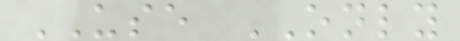USE ONLY
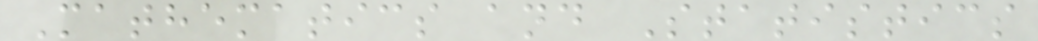Mathematics and Statistics
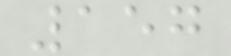157
